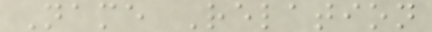Name Relation
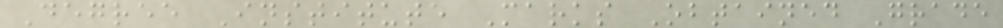Degree Institute Marks Obtained Grade
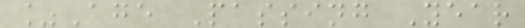%Age Passing Year
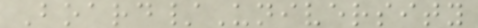Board/University
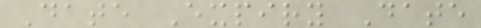Date Expiry Date
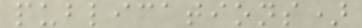publications)
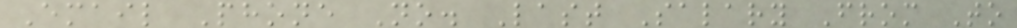Email Phone No. Last Salary From To
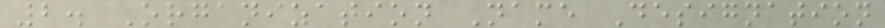2. Organization Name Designation
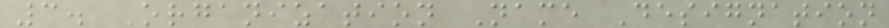3. Organization Name Designation
